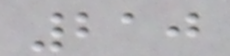210
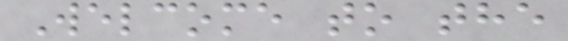Welcome to the
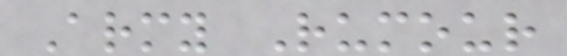Army Rumour
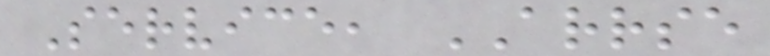Service, ARRSE
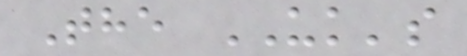The UK's
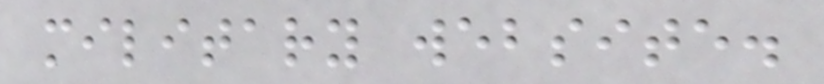military website.
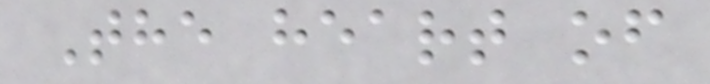The heart of
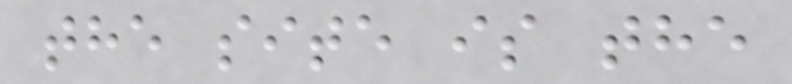the site is the
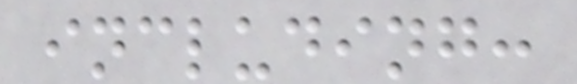including:
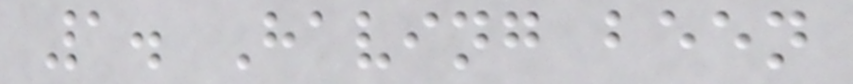1. Having been
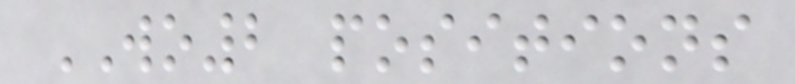WO2 positions
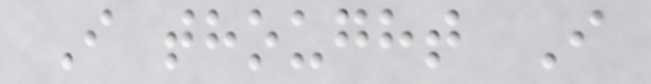I thought I
